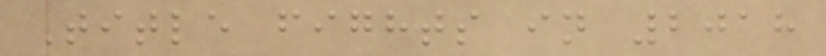Title fights in 2018
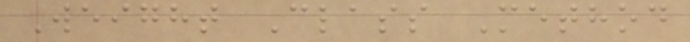Weight Class Method
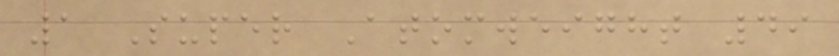1 Super Atomweight 49
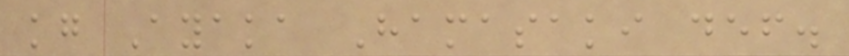kg Ayaka Hamasaki def.
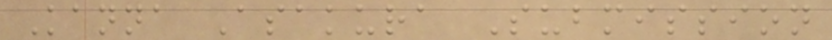Kanna Asakura Submission
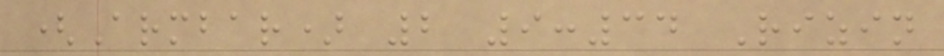(Armbar) 2 9:34 Rizin
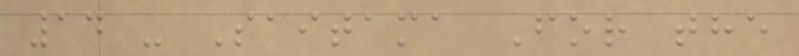14 - Saitama For the
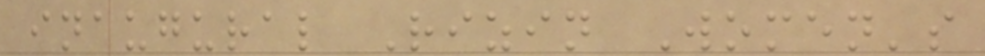inaugural Rizin Women's
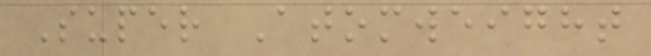Super Atomweight
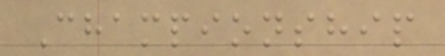Championship
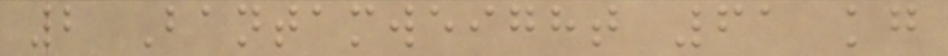2 Bantamweight 61 kg
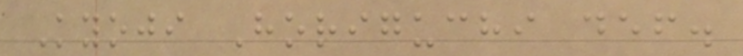Kyoji Horiguchi def.
